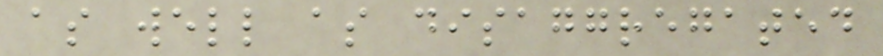as well as disaggregated
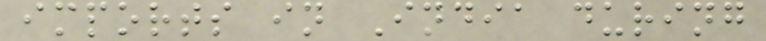imports in India during
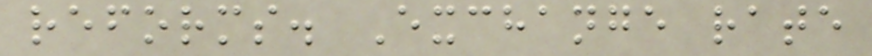reforms. Exchange rate
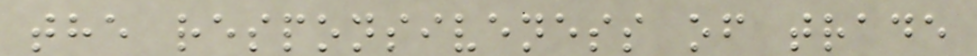the responsiveness of trade
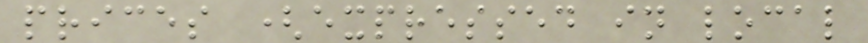prices (expressed in local
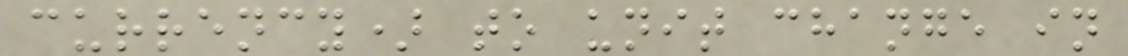currency) to unit change in
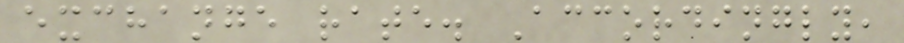exchange rate. Accordingly,
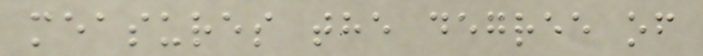measures the degree of
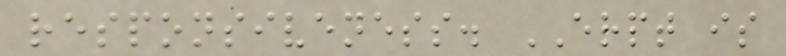responsiveness. ERPT is
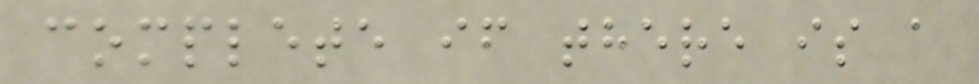complete if there is a
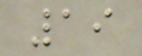19
